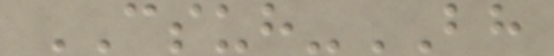CSUH-BH
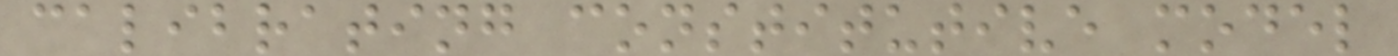calibrating constitutive model
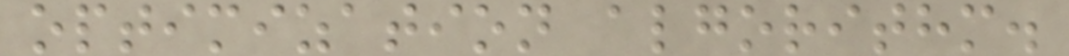optimization algorithm.
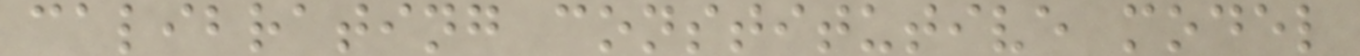calibrating constitutive model
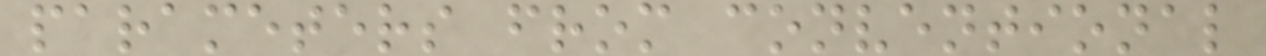parameters from conventional
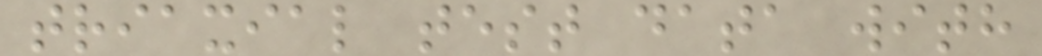triaxial test data with
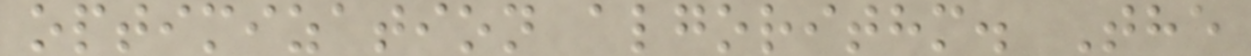optimization algorithm. The
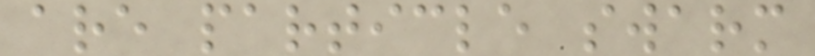are particle swarm
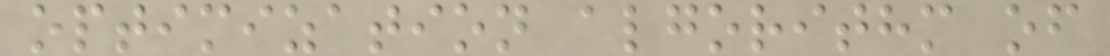optimization algorithm of
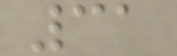31
